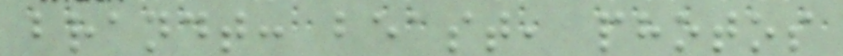brandt: beast, photos
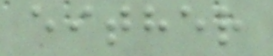either
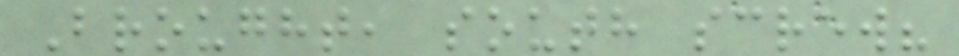Brought, south screw?
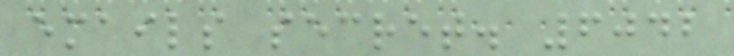emails secret. 6042
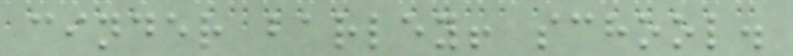cinder barley! school.
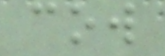cow
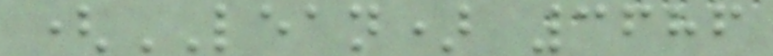(LEAN) 3686
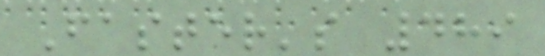Faster's 489
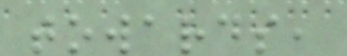towards,
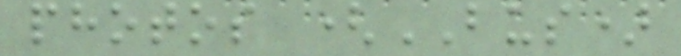photos (BUS)
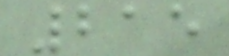215
